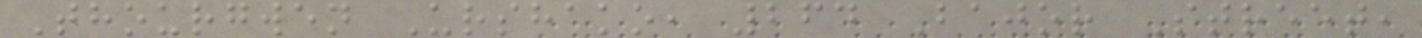Thourgwen Urshako, 264 Bajor Street,
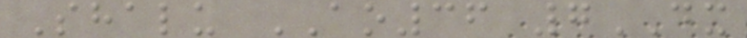Shalu AO36 7DX
